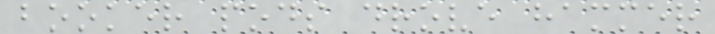booker pods drove hammer
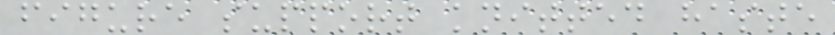figure support knitted haste
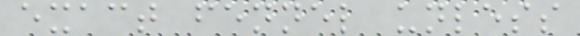exact fennel unless
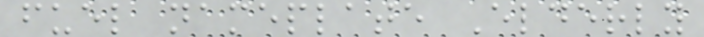fuel nameplate Elderly
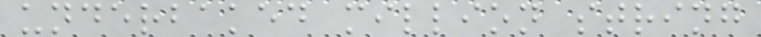underbaked million string
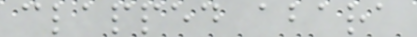clapped abara
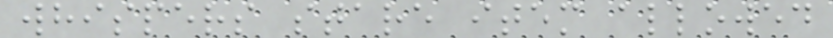whispers stare item allowed
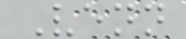Venn
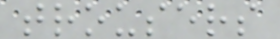trousers
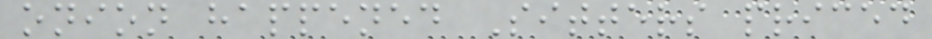onion happened Sitters priced
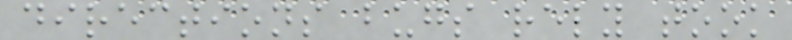directions bugs rely took
